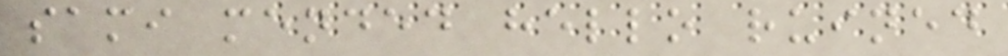sami mended hello ruined
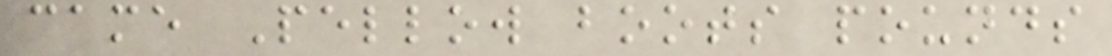came Pellow boots pounds
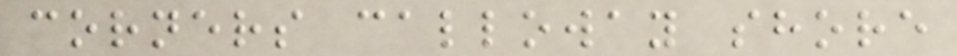corners calloway shore
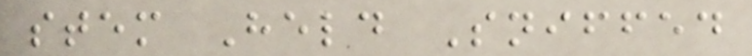stem Held Sniffed
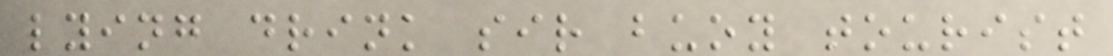lying drink sir buoy tourist
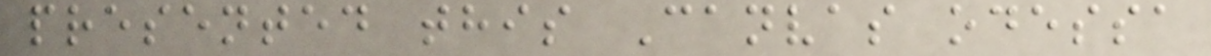presented this Canvas odessa
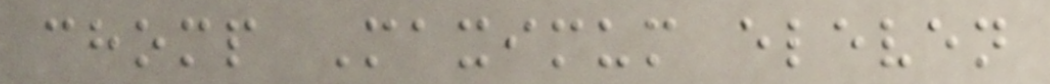chomp Maximum eleven
